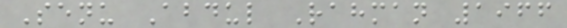Senu Abdul Rahman 1966
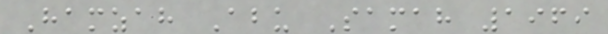Hamzah Abu Samah 1969
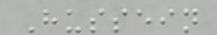Hussein
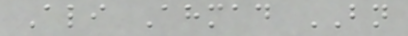Ali Ahmad BN
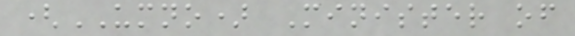(UMNO) Minister of
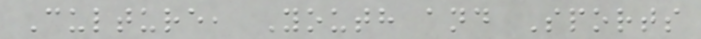Culture, Youth and Sports
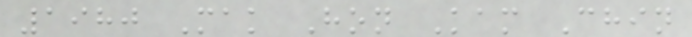1980 Mak Hon Kam Chin
